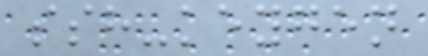ssh-keygen
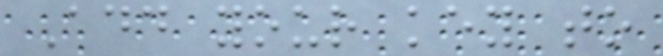Add your key to
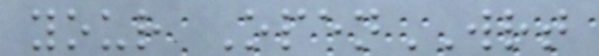your OpenWRT
